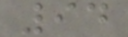94
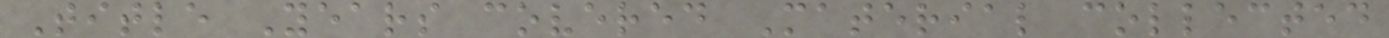Title Years covered Material collected
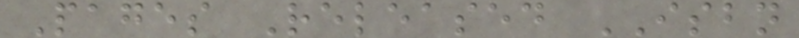Pages Released ISBN
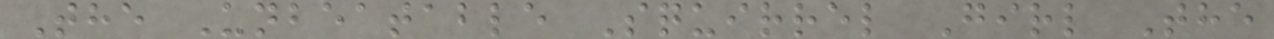The Unbeatable Squirrel Girl The
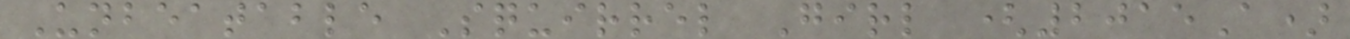Unbeatable Squirrel Girl (2015A)
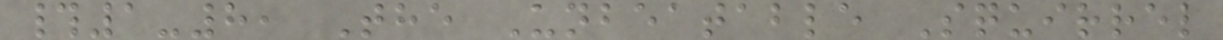#1-8, The Unbeatable Squirrel
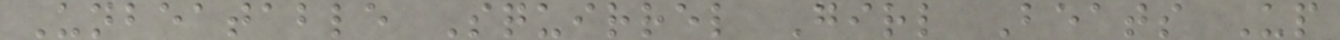Unbeatable Squirrel Girl Beats Up
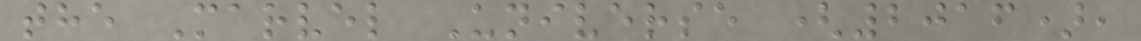the Marvel Universe (2016),
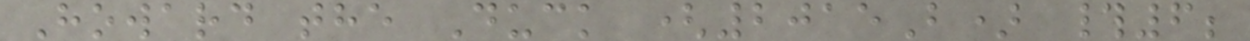Howard the Duck (2015B) #6;
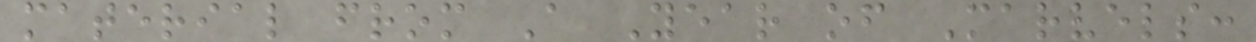material from A Year of Marvels:
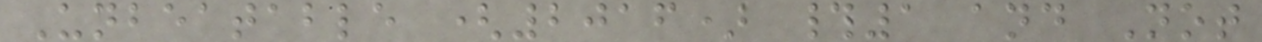Unbeatable (2016) #1 and Not
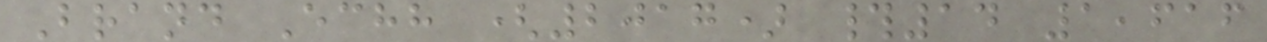Brand Echh (2017) #14 1,616
